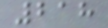218
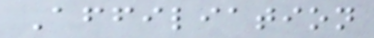Affiliation
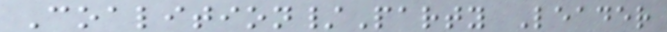Coalition/Party Leader
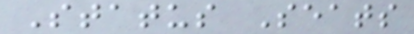Status Seats
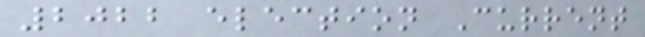2022 election Current
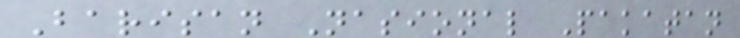Barisan Nasional Pakatan
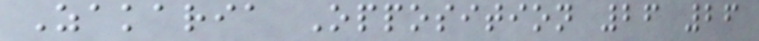Zakaria Opposition 26 26
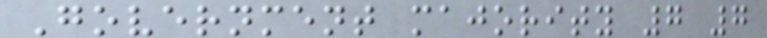Government majority 7 7
